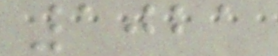1021
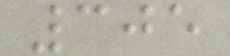305
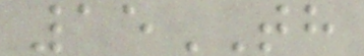15TH
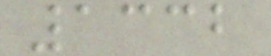1332
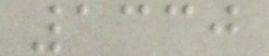1330
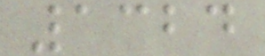1324
